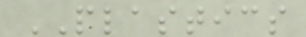PLASTICS
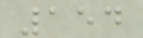154
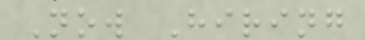Now Hiring
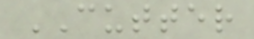CUTTER
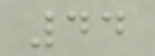44
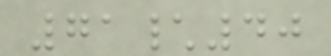71\40
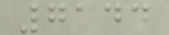7144
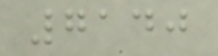7140
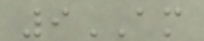9AM
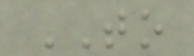TO
